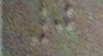0
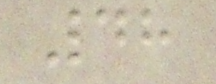48
